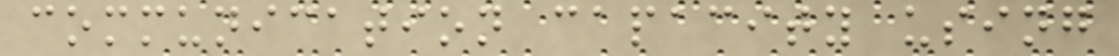communication capacity using
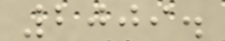2009.
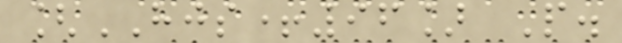[HJS+96] P.
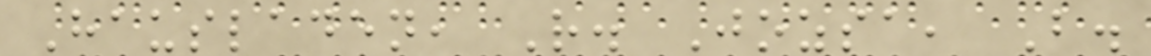Hausladen, R. Jozsa, B.
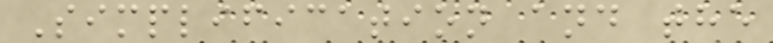Simplification and the
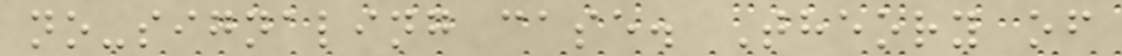no-signaling case. Theory of
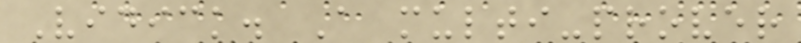Vidick. A multi-prover
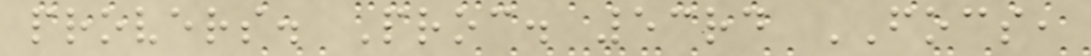provers. Proc. 53rd FOCS,
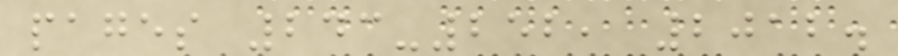pages 243-252, 2012.
